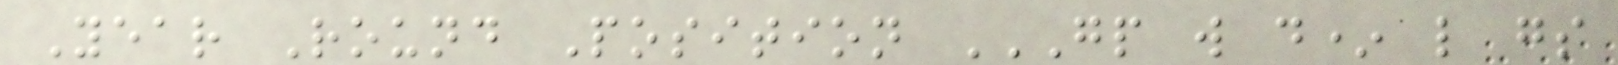Year Round Position GP W D* L GS
